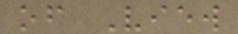of View
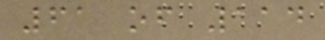61 of 114
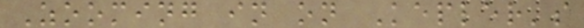Zooming in on Kepler's
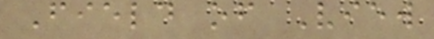Field of View
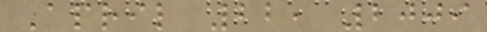April 22, 2009
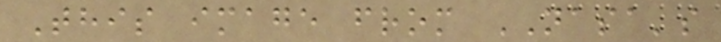This image from NASA's
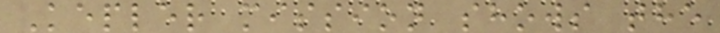Kepler mission shows the
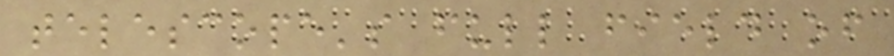telescope's full field of
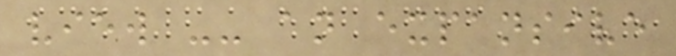view -- an expansive
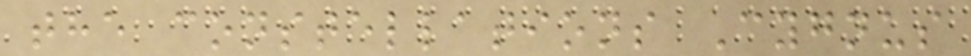the constellations Cygnus
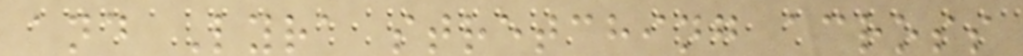and Lyra stretching across
